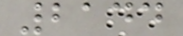2144
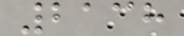2138
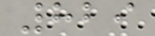829
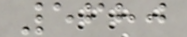5680
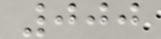000
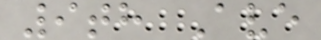9th Ave
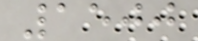1500
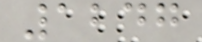1247
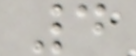4
